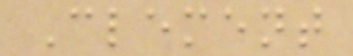Clement
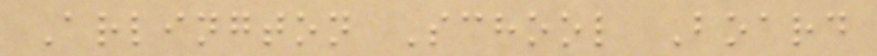Arlington School Board
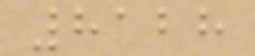8128
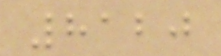8120
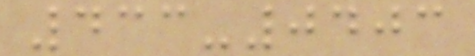433-0403
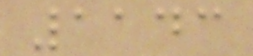1143
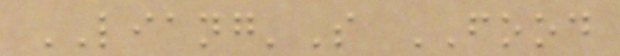LIANG'S FOOD
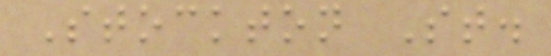Stockton St.
